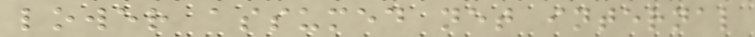lower assumed net internal
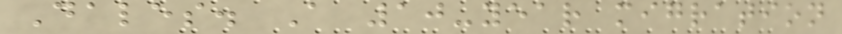Dales. A 10-year migration
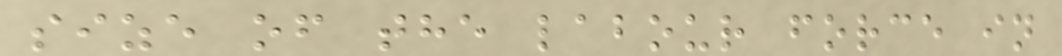size of the labour force in
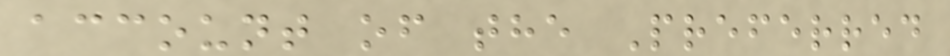account of the Preferred
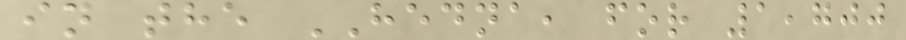in the HEDNA, for 1,700
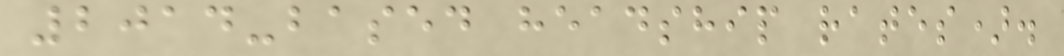2014-based headship rates).
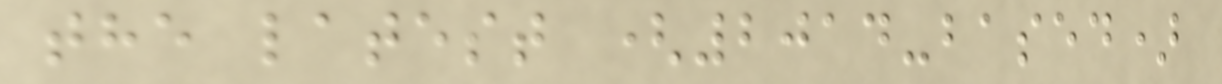the latest (2014-based)
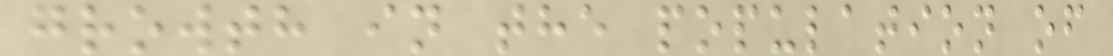growth in the population of
